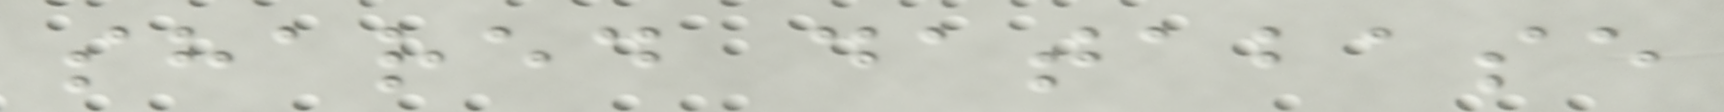shared database
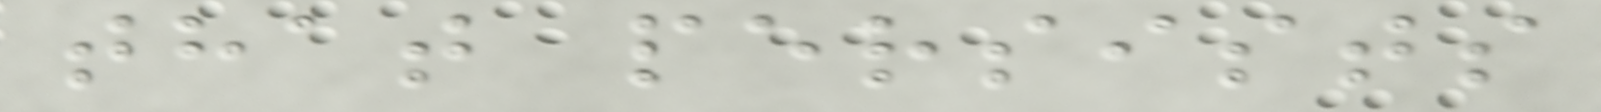that persists
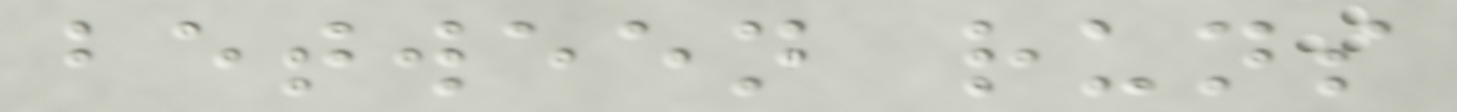between runs
